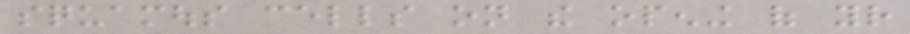squamous cells on the opening of your
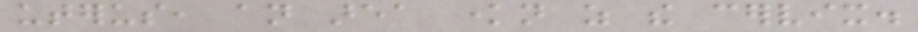uterus, an area known as the cervix.
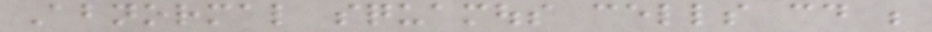Abnormal squamous cells could be
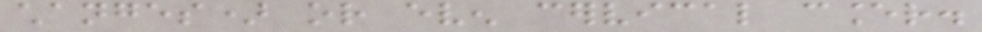changes) or even cervical cancer.
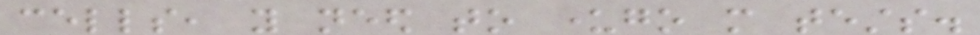cells, you need to undergo more tests.
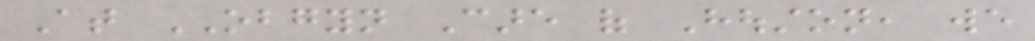At OBGYN Care of Houston, we
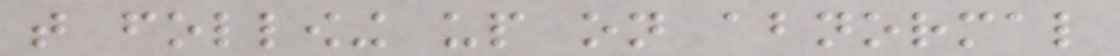that following up on abnormal
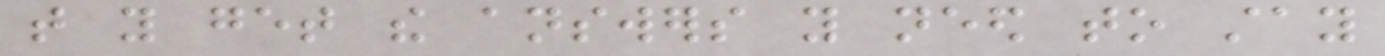that you get the answers you need to stay
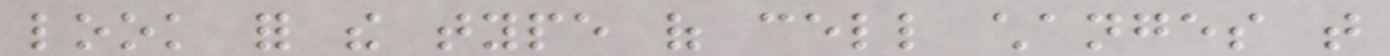look for the type of cell changes that
